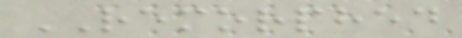REMORPHED
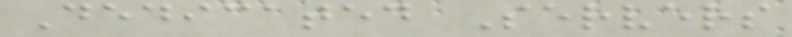Dedicated Servers
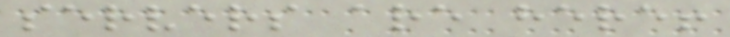servers are here!
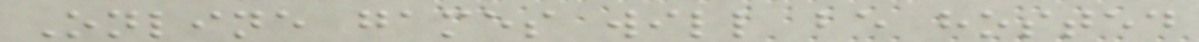Online games will be hosted
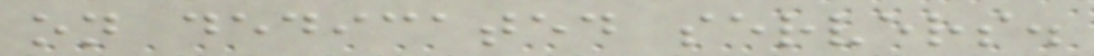on dedicated servers.
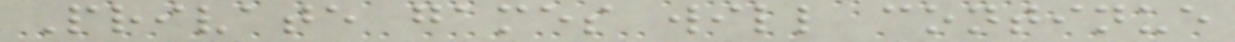Private games will continue
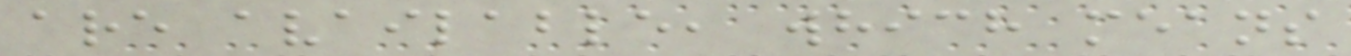are available, which means
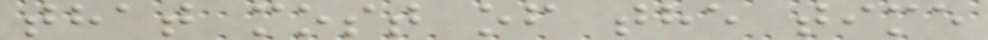that most of the time
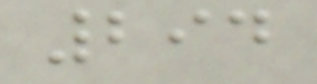294
